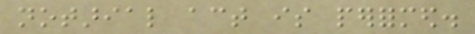notarial act is performed.
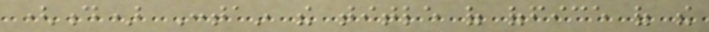(d) Contain the title of office of the
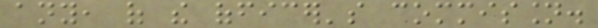any, of the officer's commission.
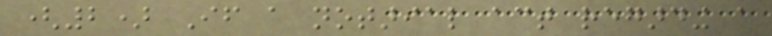(2) If a notarial act regarding a
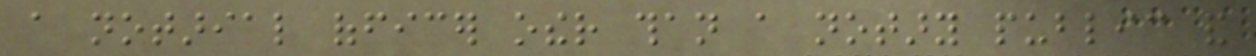a notarial officer other than a notary public and
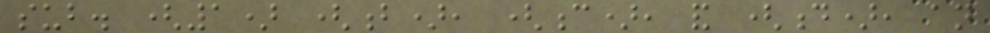sub. (1) (b), (c), and (d), an
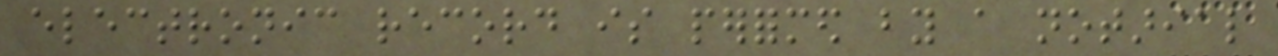electronic record is performed by a notarial
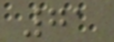71
